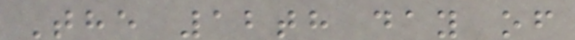The 12th day of
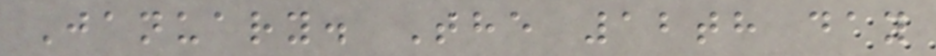January. The 12th day
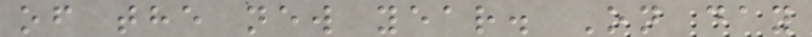of the new year. On day
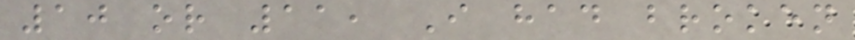10 or 11, I had broken
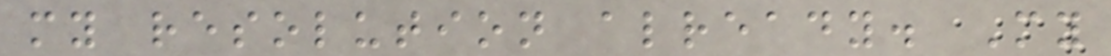my resolution already. My
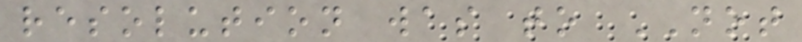resolution was to NOT
